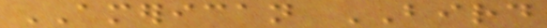AMERICAN BIRD
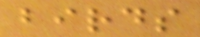birds
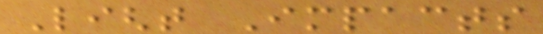Light Impacts
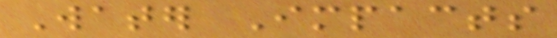Water Impacts
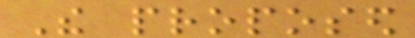The proposed
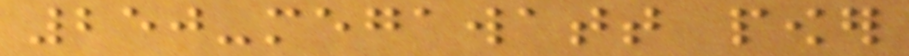250-megawatt power
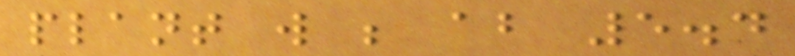plant will be about 5.4
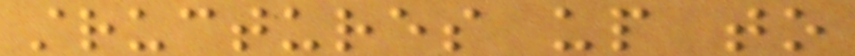structures up to
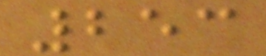253
